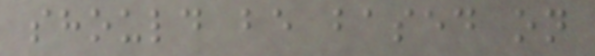should be based on
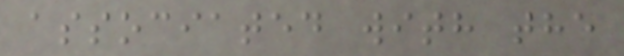associated with the
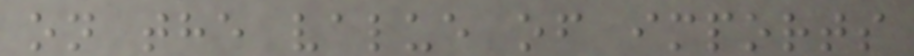on the value of imports
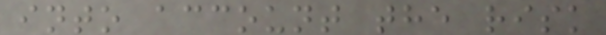into account the risk
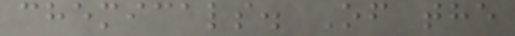chemicals. Of the
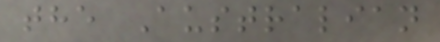the Australian
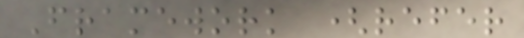Framework (refer
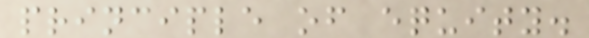principle of equity.
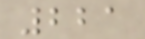221
